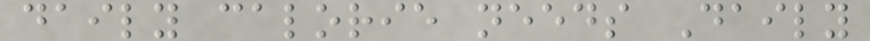daily calorie needs Daily
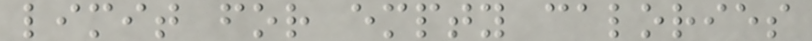limit for empty calories
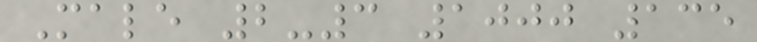Male 2-3 1000 135
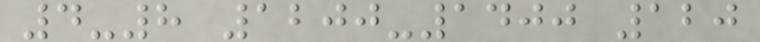4-8 1200-1400 120
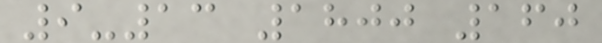9-13 1800 160
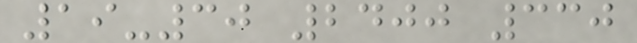19-30 2400 330
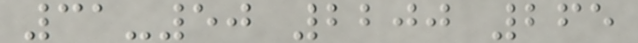31-50 2200 265
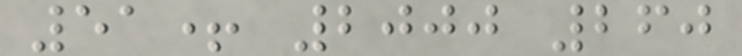51+ 2000 260
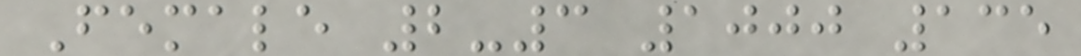Female 2-3 1000 135
